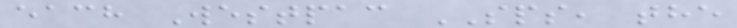each Westpac SPS, the
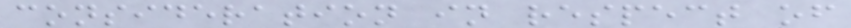consideration in respect of
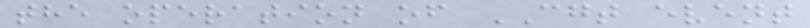the operation of CGT event
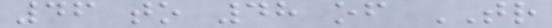46 to 48 of TR
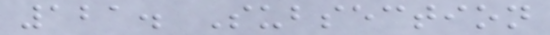121. Subsection
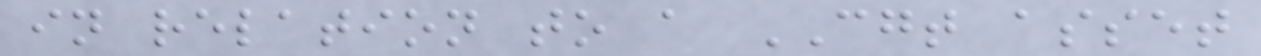in relation to a CGT asset
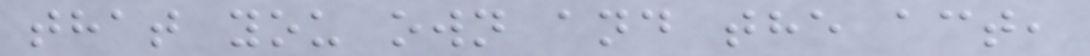that you own and the act,
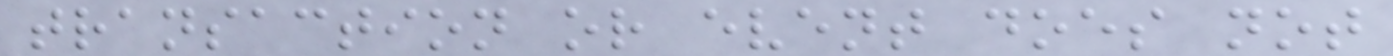transaction or event does not
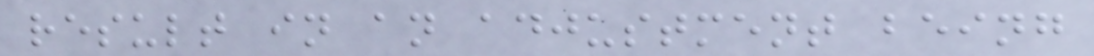result in an adjustment being
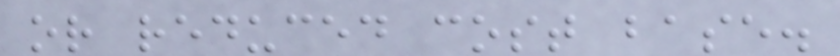or reduced cost base.
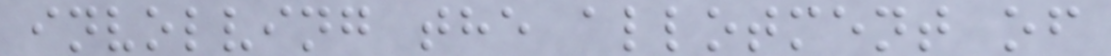involving the allotment of
